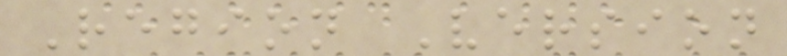Region Version
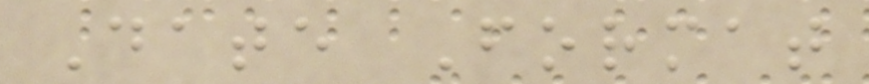Date Format
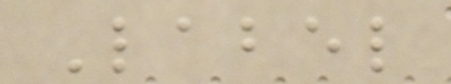Label
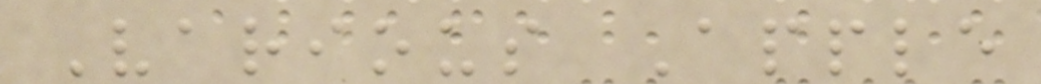Various Apple
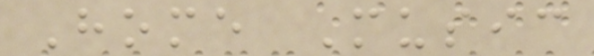Home Music
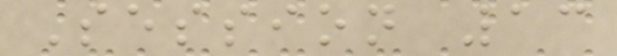Session 13
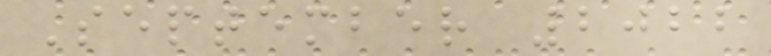September 2022
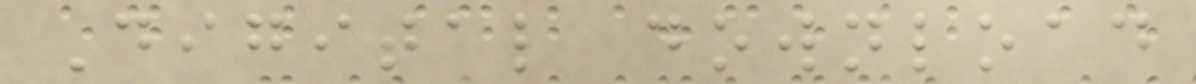Digital download
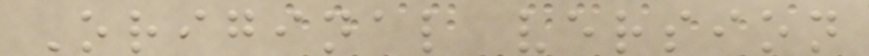Original version
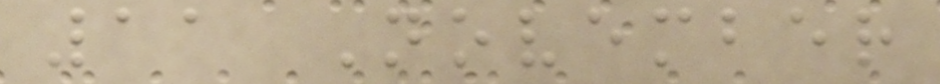11 November
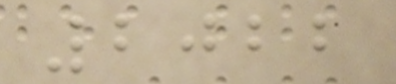2022
